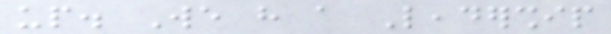up. We have a Leadership
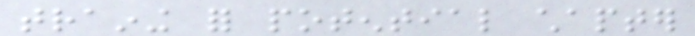training for potential chapter
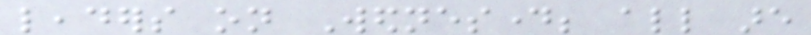leaders on Wednesday; all are
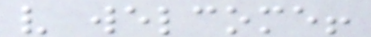very welcome!
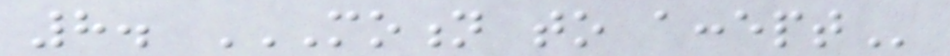8. MOTION TO ACCEPT
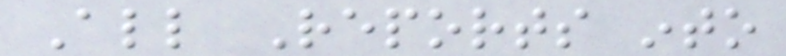All Reports into
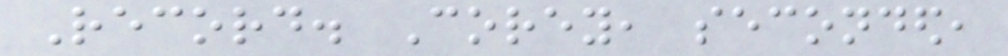Record. Corey, seconded,
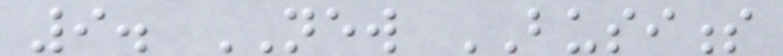9. NEW BUSINESS
